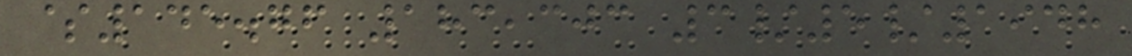$145.76 183,303 3/5/1948
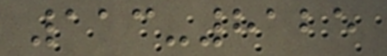113-8125
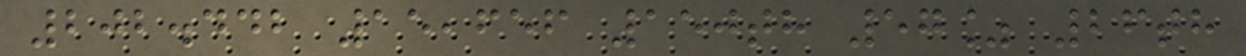202.442 15,656 150th 57% 26th
